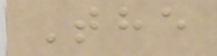The
